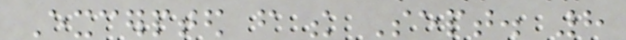Excerpted from the Sept. 8
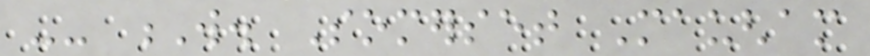-- W. Somerset Maugham
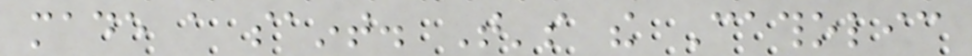made a saint. That's the Catholic
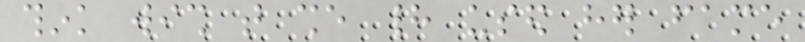think wish that she had used her fame
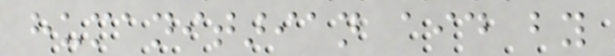humanitarian aid by
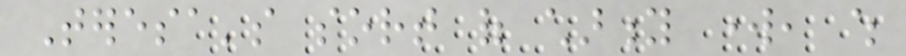Teresa's sort of charity work, which
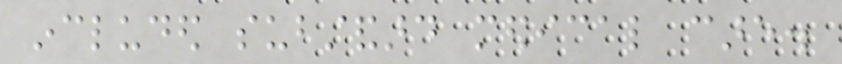included substandard medical care.
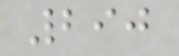290
